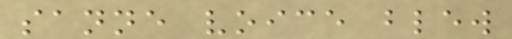sanne voice blew
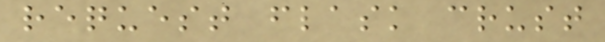request flask crust
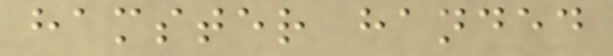hamster handed
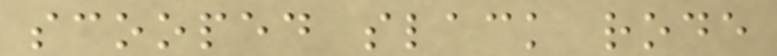scooped slack rode
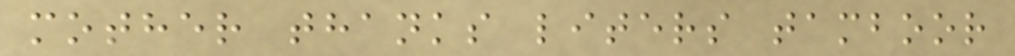mother thanks liters tamboor
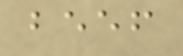beef
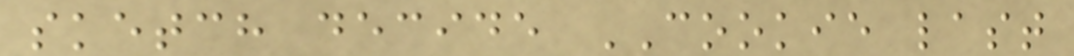sketch decide COOKIE last
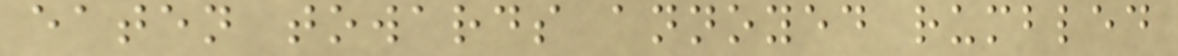eaten towards annoyed rumbled
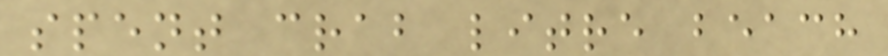spent crab litre beach
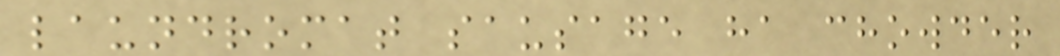laundromat sausage ha chowder
